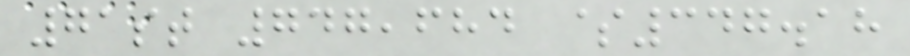71st 747,684 $347.18
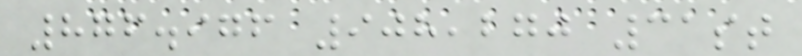876.976 908,270 31st
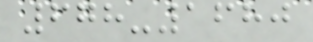678-1680
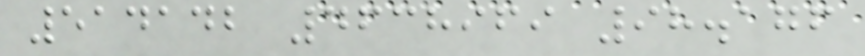514142 4638969 98.176
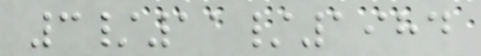3/11/1984
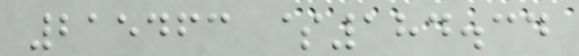215463 $184.34
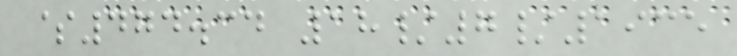$474.34 18/7/1935
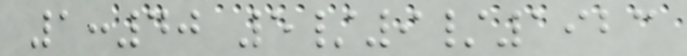1:40 5/9/1923
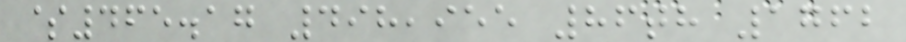$465.17 498,955 86th 1762
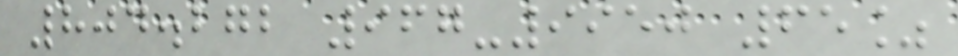804.272 967-9950 65%
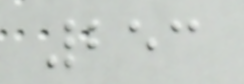253
